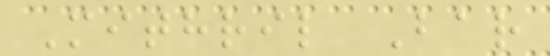Mithril Bar
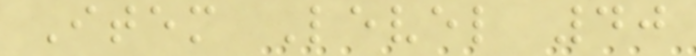Item Level 40
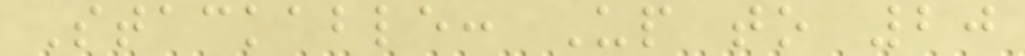Stackable: Up to 20
